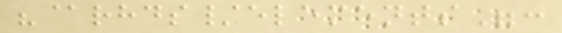"@rhds/elements":
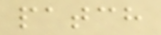patch
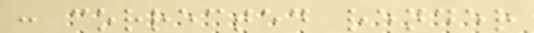: corrected render
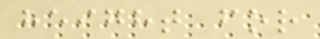height for
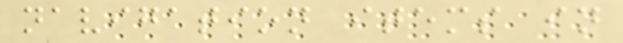navigation items in
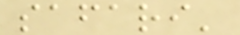safari'
